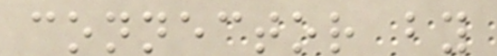connector by
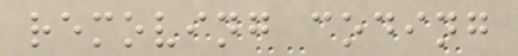removing coding
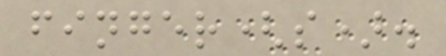finger(s).
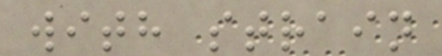with strain
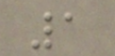1
